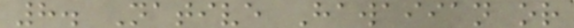8. Native Hawaiian or
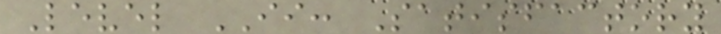Level II: Satisfactory
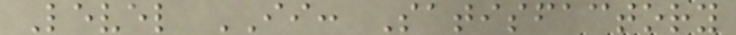Level II: Satisfactory
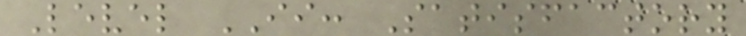Level II: Satisfactory
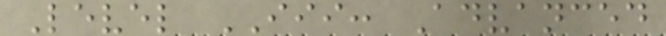Level III: Advanced
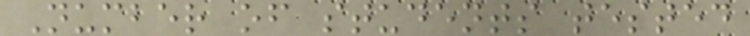Number of students tested
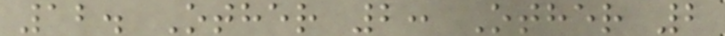12. Other 2: Other 2
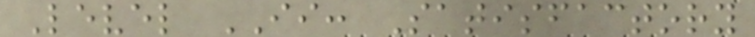Level II: Satisfactory
